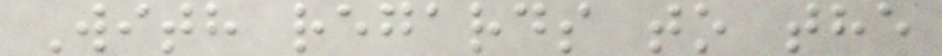With regards to the
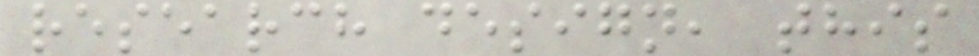research design, this
